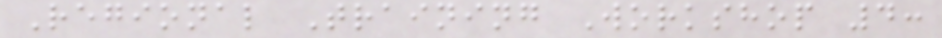Regional Training Workshop 4:
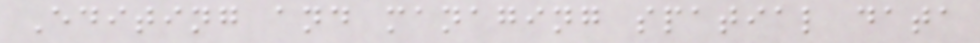Editing and managing spatial data
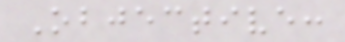Objective:
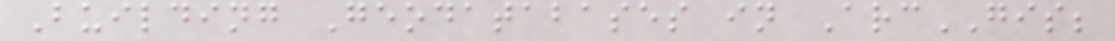Building Geodatabases in ArcGIS;
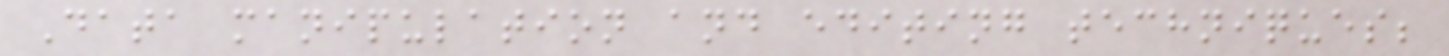Data manipulation and editing techniques;
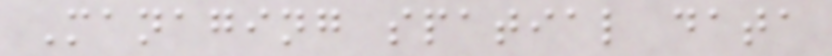Managing spatial data
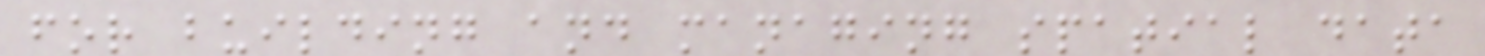for building and managing spatial data
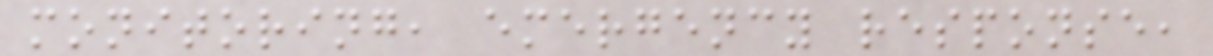monitoring, emergency response,
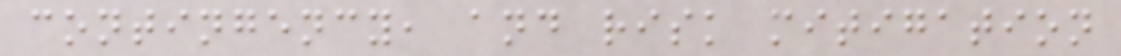contingency, and risk mitigation
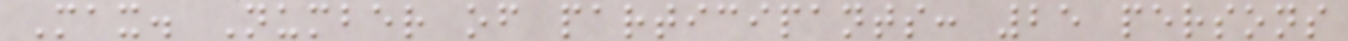Max. Number of participants: 25 persons
